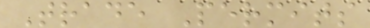Trade Permits
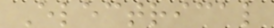Electrical
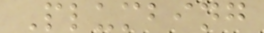Plumbing
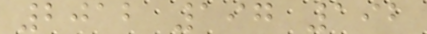2012 197 192
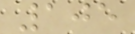105
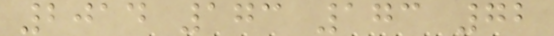2014 173 173 72
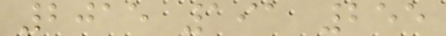2015 191 255
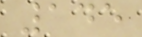145
